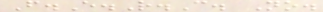F.E.R.C. No.
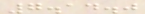7.14.0
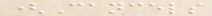(Cancels
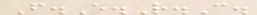F.E.R.C.
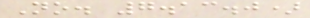No. 7.13.0)
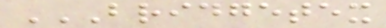BRIDGETEX
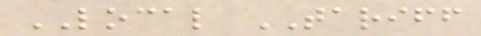LOCAL TARIFF
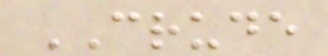CRUDE
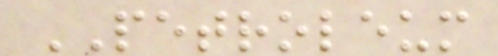PETROLEUM
